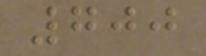700
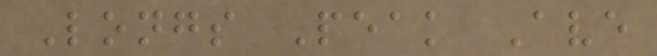Longs Peak Ave
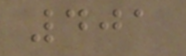401
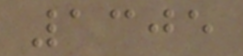1305
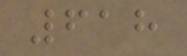618
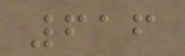616
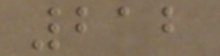212
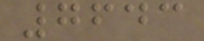7643
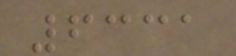6331
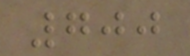700
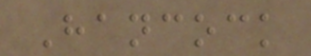Hancock
